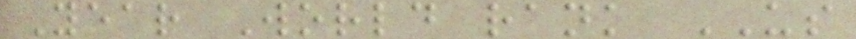Year World rank US
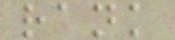rank
